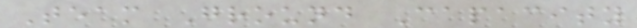Team Ground Capacity
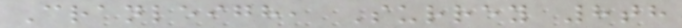Cranleigh, Surrey 8th
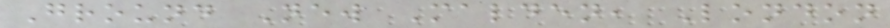Ground New Malden, London
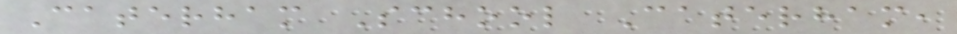Caterham School Caterham,
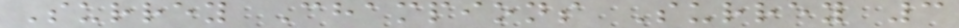Surrey Champions Surrey 3
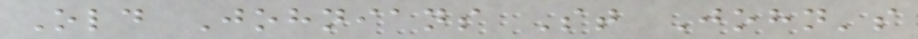Old Johnians St John's
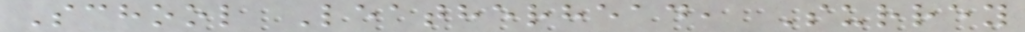School Leatherhead, Surrey
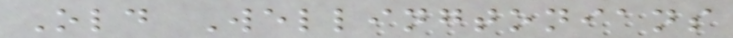Old Wellingtonians
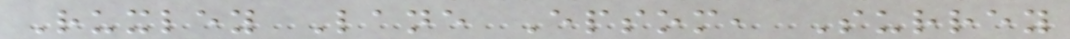Ruxley Lane Epsom, Surrey
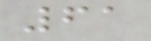61
